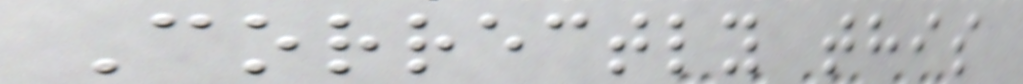Correctly this
